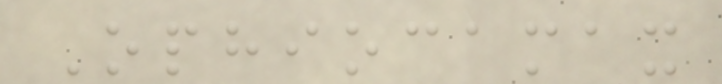Ophiocamax
